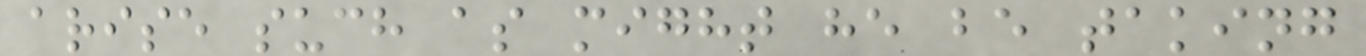arise such as might he be taking
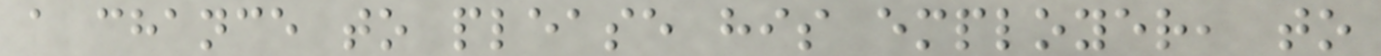a chance to please his employer, to
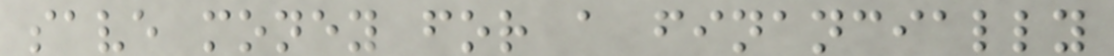save money for a financially
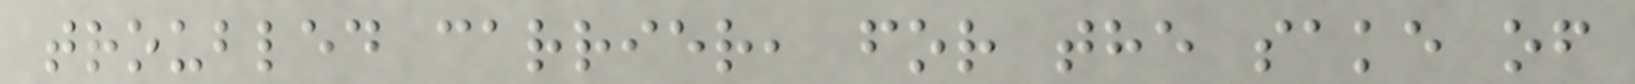troubled carrier, for the sake of
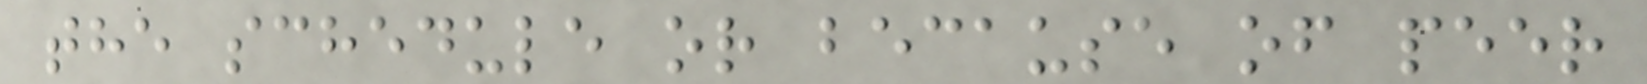the schedule or because of peer
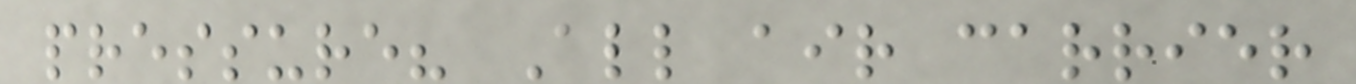pressure? All air carrier
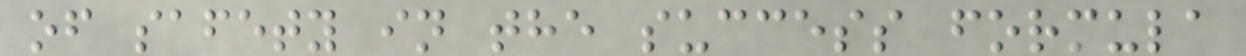of safety in the success formula
